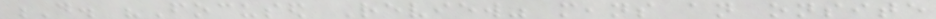D. "Focused Review" means an onsite
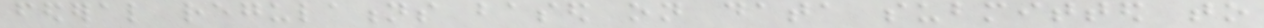federal regulations based on data submitted to
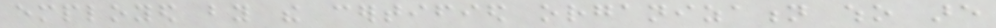employed by the certified organization who are
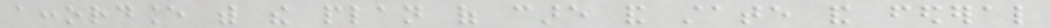accordance with the plan of care and state and federal
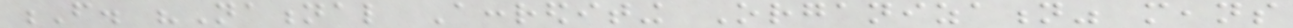F. "National Accrediting Organization" means
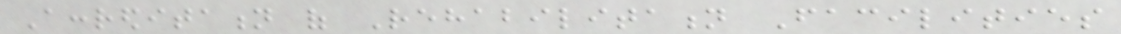Accreditation of Rehabilitation Facilities
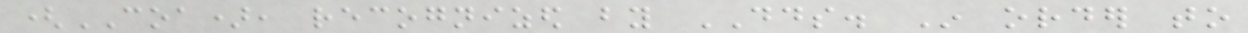(COA), recognized by DDS. In order to
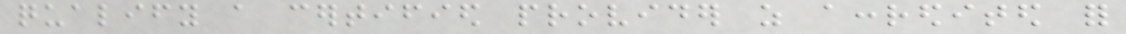qualify a certified provider as accredited for
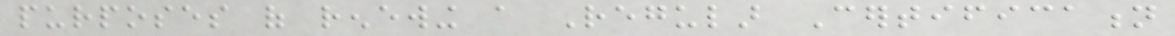purposes of renewing a Regular Certification
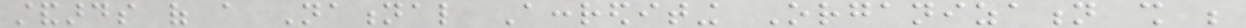standards of a National Accrediting Organization shall be
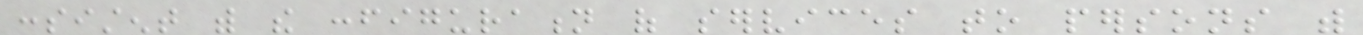consistent with the configuration of services to persons with
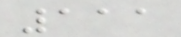111
